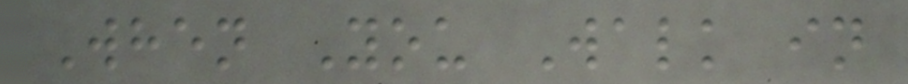When You Walk in
